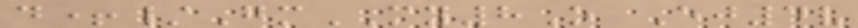d+/GmMY8O Ej4v
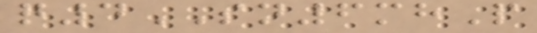q4SN6mhP
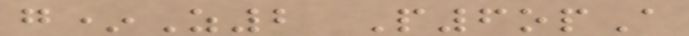g*Z2 P6opA
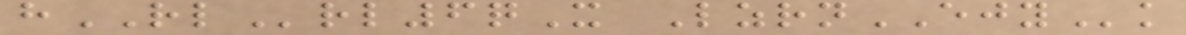hRLrl6qX LzrnEJYk
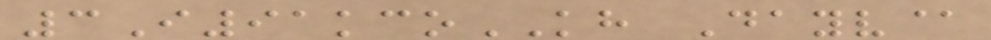3I91kcoKH Dayv@
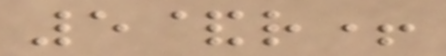5&r+
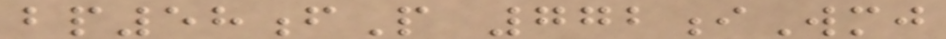bp58fP 772iWmj
